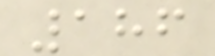186
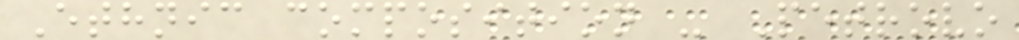Ethnic composition - Petrovo
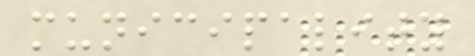municipality
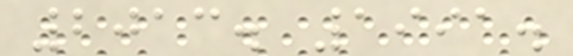2013. 1991.
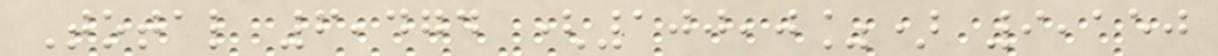Total 6,474 (100,0%) 9,150
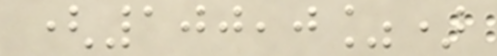(100,0%)
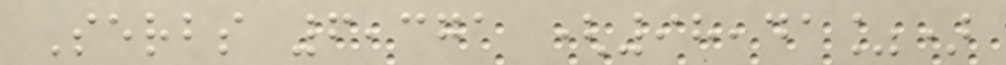Serbs 6,371 (98,41%)
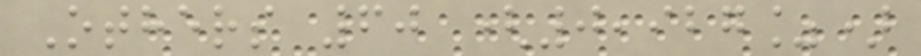Others 60 (0,927%)
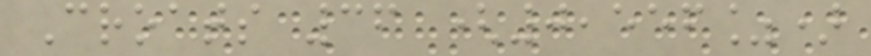Croats 36 (0,556%)
